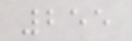255
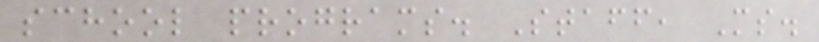school programs. Staff, Ms.
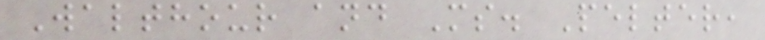Walthour and Ms. Pelter,
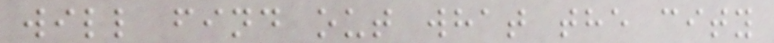will find out what the city
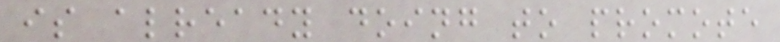is already doing to promote
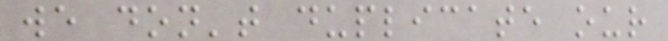we don't duplicate our
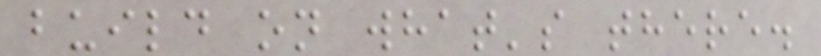build on what's there.
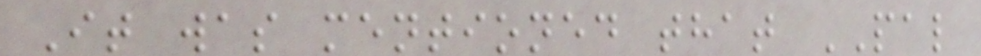It was mentioned that PAL
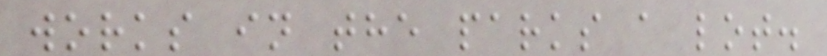works in the parks a lot.
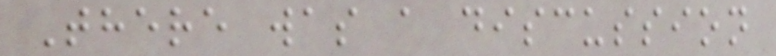There was a discussion
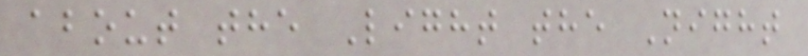about the Light the Night
